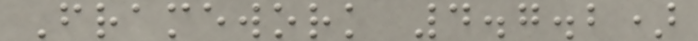Framework 4.7.2)
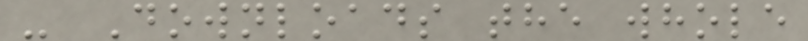- Downloads the whole
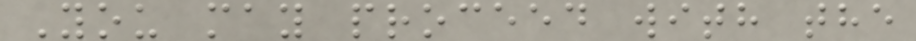You may proceed with the
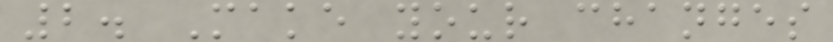2. Make your changes
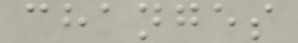changes
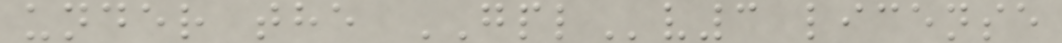under the GPLv3 license
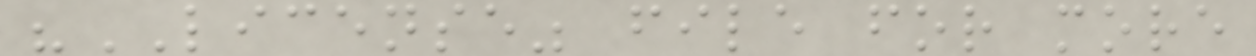"LICENSE" file for more
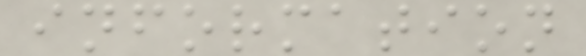information
